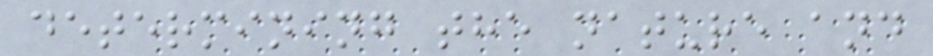determining the nature and
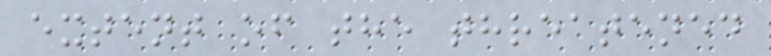extent of the threatened
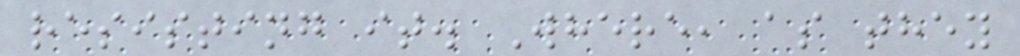resisting it. Where, as they
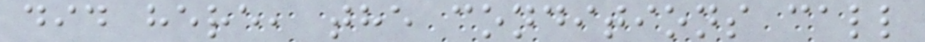did here, the conditions call
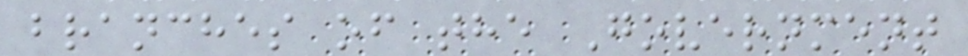branches of the Government
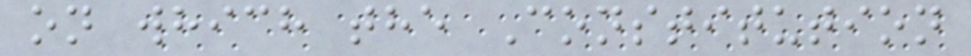on which the Constitution
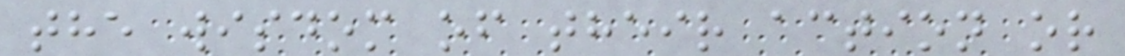the wisdom of their action or
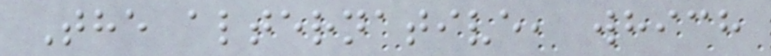The alternative, which
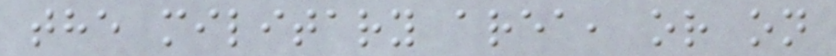the military area, or on
